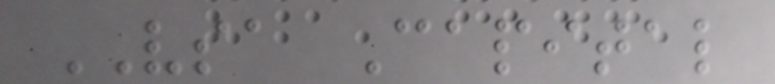VSA Capital
